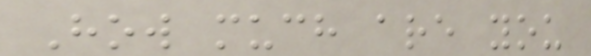How much are you
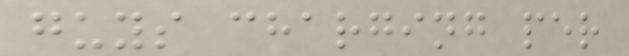guys charging per
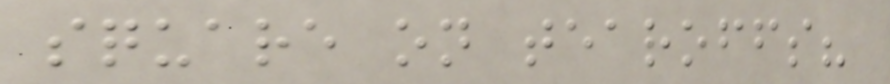square on tearoffs?
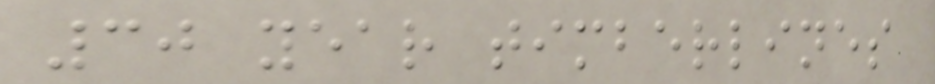30 year timberlines
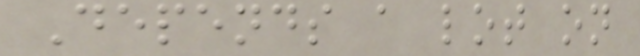Depends a lot on
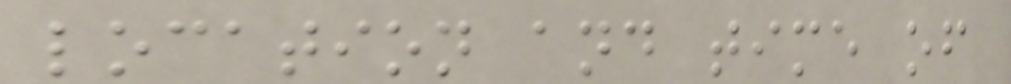location and time of
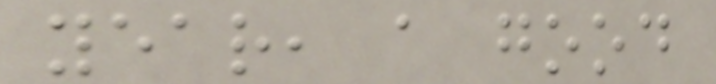year, a good
